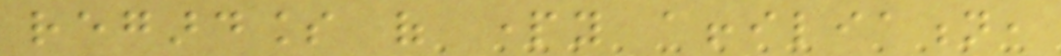regardless of party affiliation,
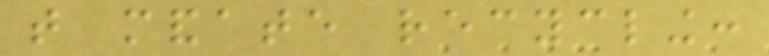that mandate recycling:
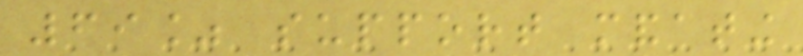69% support mandating
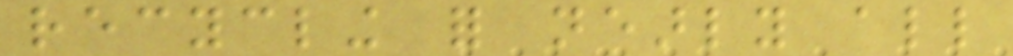recycling for nearly all
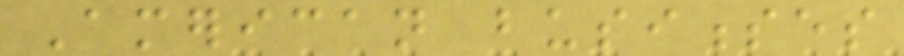American businesses
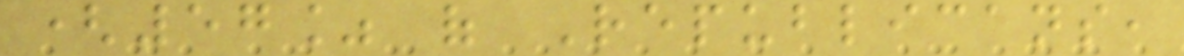(57% of Republicans,
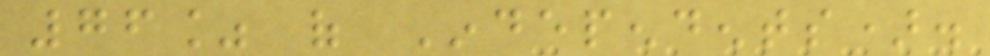76% of Independents).
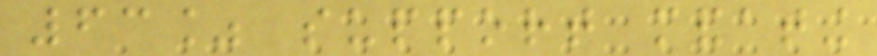63% support mandating
